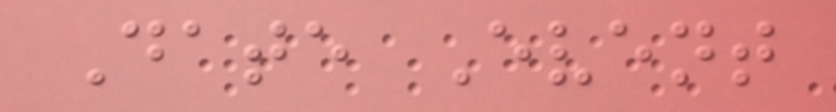Date Event
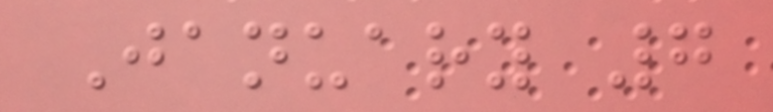January 7
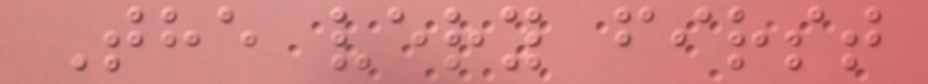The very first
